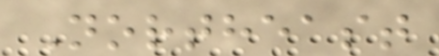Northeast
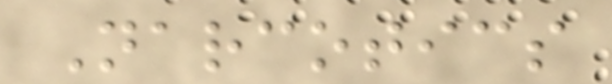Narcotics
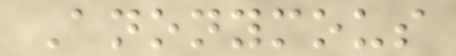Anonymous
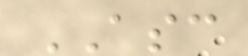ASC
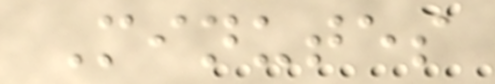Minutes
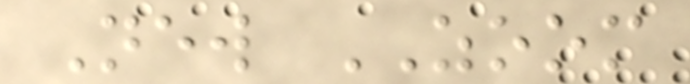New ZOOM
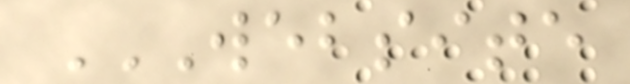WEBSITE
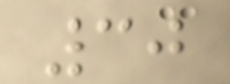30
